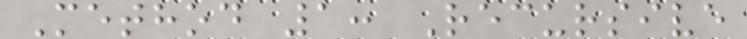Method 1: Recursive
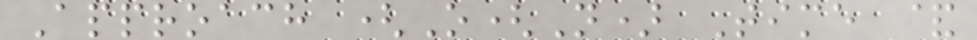Approach (O(N) Time &
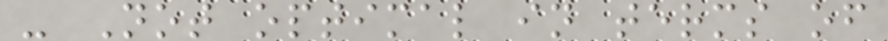- Not optimal in terms of
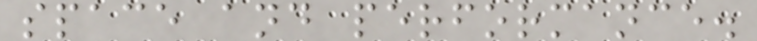space and performance.
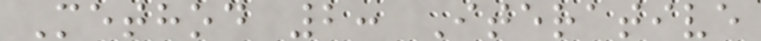Method 2: Iterative
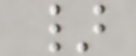}
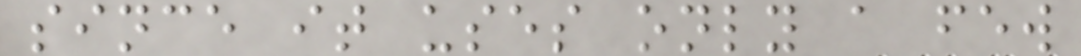since it uses only a few
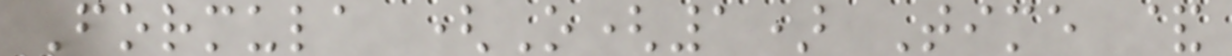Formula (O(1) Time &
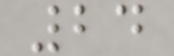24
